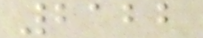2122
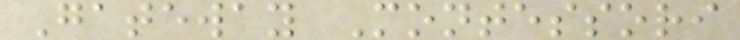Gateway Montessori
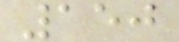150
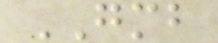GMB
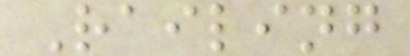Railing
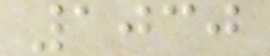1030
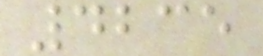4235
